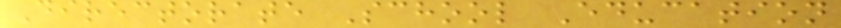Directorate School Education
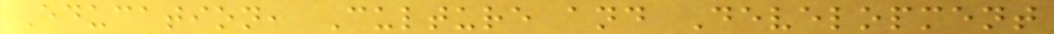Education, Culture and Development
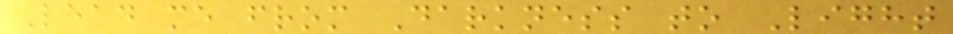Lead me from Darkness to Light
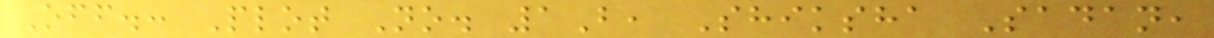Off.: Plot No. 1B, Shiksha Sadan,
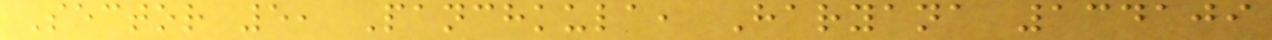Sector 5, Panchkula, Haryana 134109
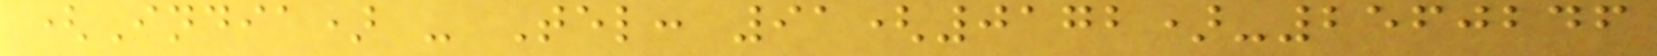(India) - Tel: 91(0172)-2560246
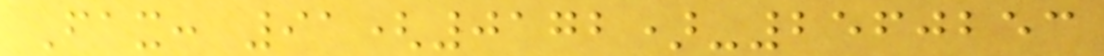Fax: 91(0172)-2560253
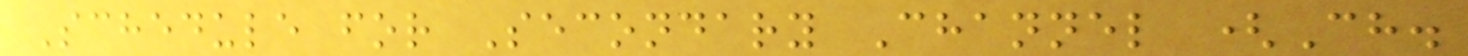Schedule for Secondary Channel (Ch.
